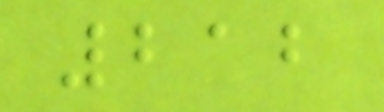212
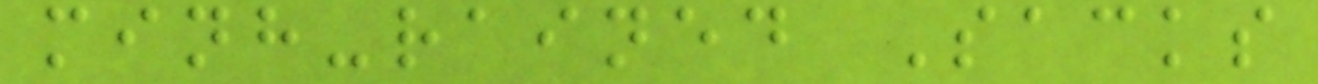minh-rained Sacks
